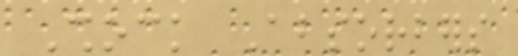Shock Absorbers
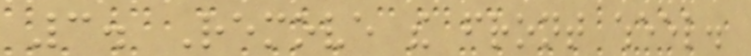3. Remove the front wheel.
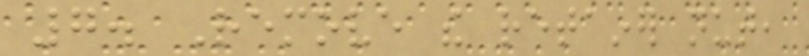7. Remove the retainer nut,
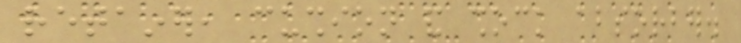retainer, cushion and shock absorber.
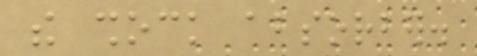the shock absorber.
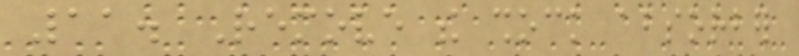11. Remove the shock absorber
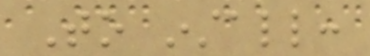To install:
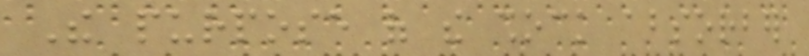The purpose of the shock absorber
